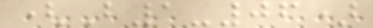(B1-06)
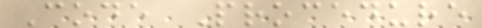Code Procedure
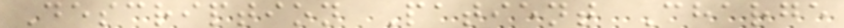Description Patient Charge
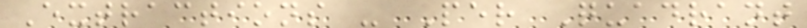Extractions - Per Quadrant
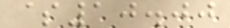$10.00
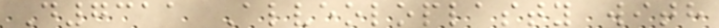D7311 Alveoloplasty with
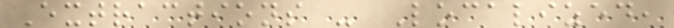Extractions - Localized,
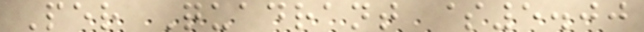Per Quadrant $5.00
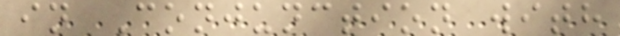in Conjunction with
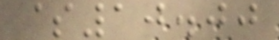$10.00
